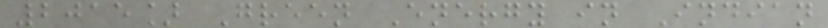2015] Green Energy in Indian
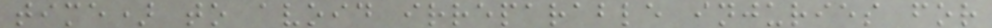time) to avoid irreparable injuries for
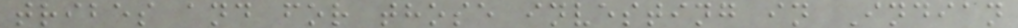tribes and for those investing in Indian
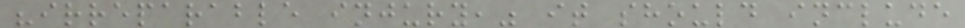"irreparable injury," it should include
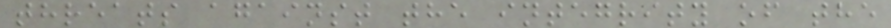threats against the integrity of the
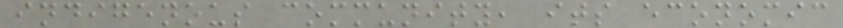indigenous community, its economic
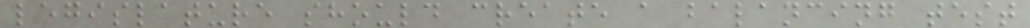legislature should create a balancing test
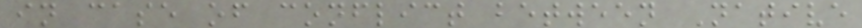in case of conflict between Native
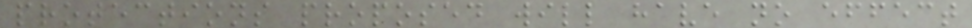protections proposed will have no effect
